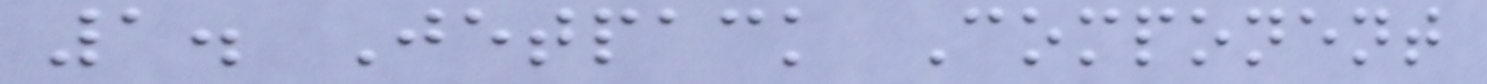1. Jetpack Component
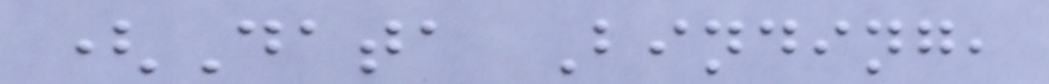(Data Binding,
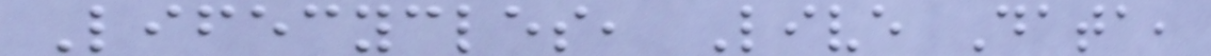Lifecycles, Live Data,
